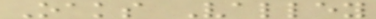Oaks Valley
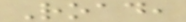Road,
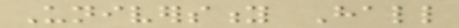University Hall
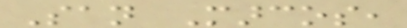San Marcos,
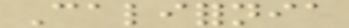California
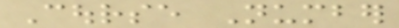Course Number
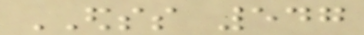EDSS 547
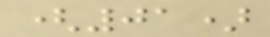(01)
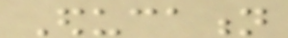Education
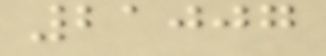21007
